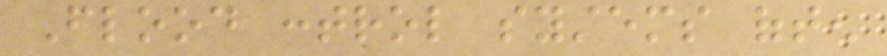Flood control systems often
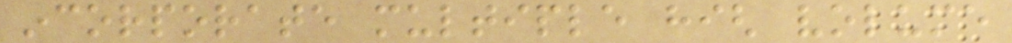incorporate multiple high volume
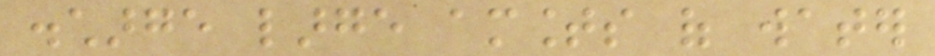discharge large amounts of water
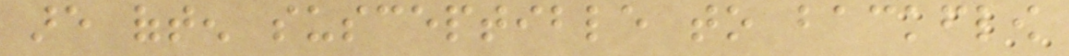are often susceptible to backflow
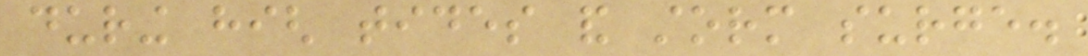during high tides and storm surge.
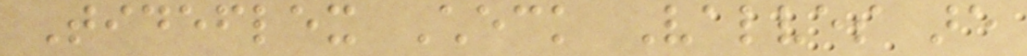Tideflex Check Valves are
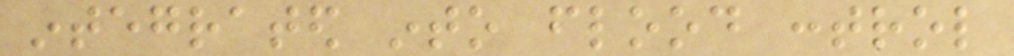integrated into flood control
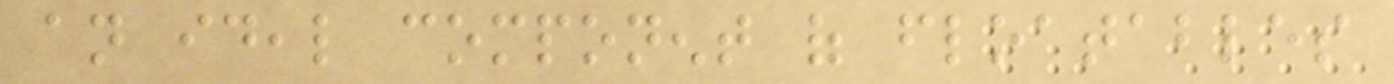an ideal component of floatables
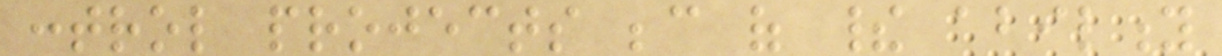control projects because of their ability
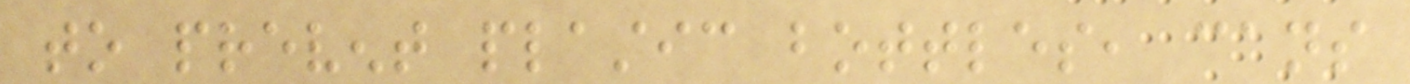to prevent plastic bottles, cans
